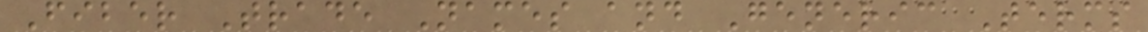Fiber Trade Names and Generic Terms
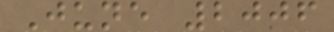June 2006
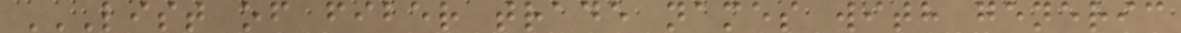LIST OF FIBER TRADE NAMES WITH GENERIC
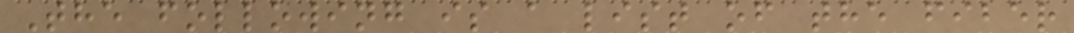The following is a list of the fiber
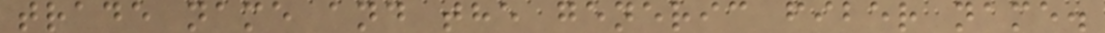trade name and the generic fiber name.
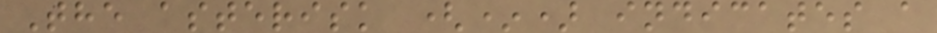The asterisk (*) indicates a
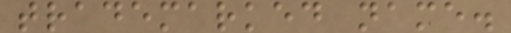trademarked name.
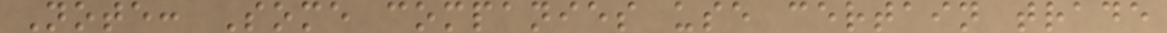Note: Some companies use certain trade
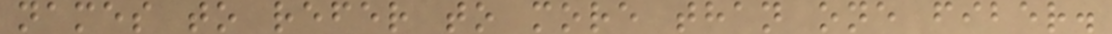names to refer to more than one fiber.
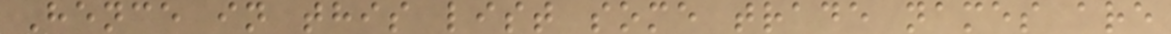Hence in this list some trade names are
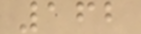162
